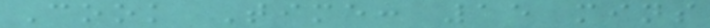Cook Time: 15 mins
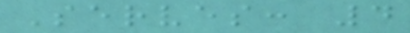Serves: 4
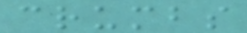crumbs
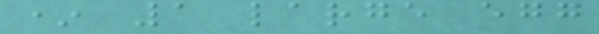* 1 large egg
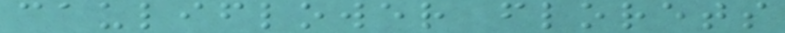cauliflower florets
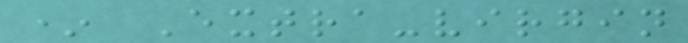* Extra-virgin
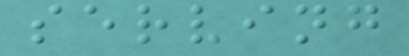serving
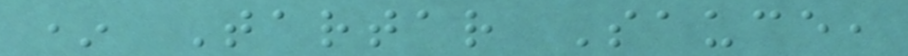* Tartar Sauce,
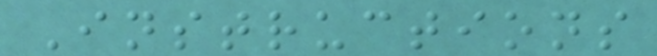Instructions
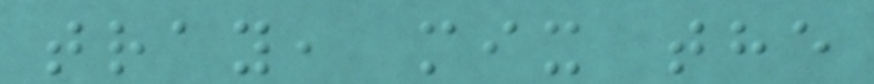tray, mix the
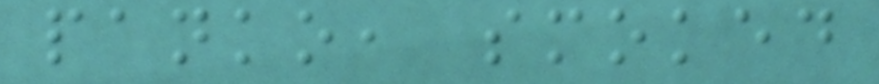panko, smoked
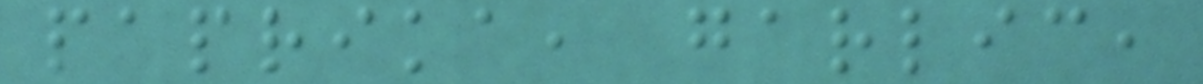paprika, garlic,
